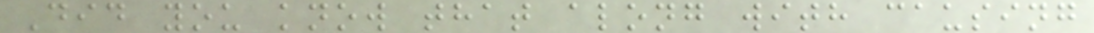Did you know that along with causing
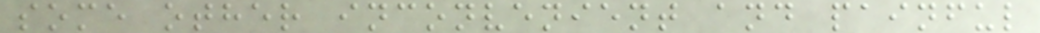some other inconvenient and painful
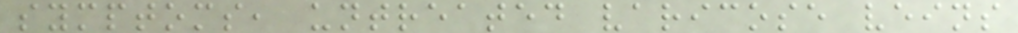symptoms, untreated varicose veins
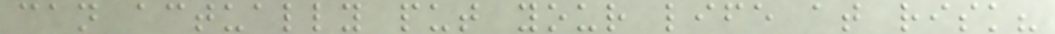can actually put your life at risk?
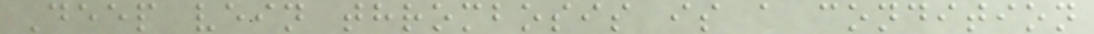Deep vein thrombosis is a condition
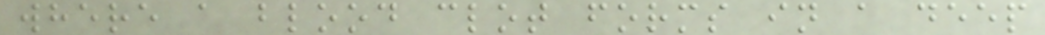where a blood clot forms in a deep
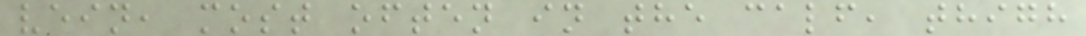vein, most often in the calf, thigh
